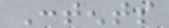Contents
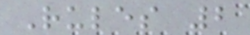Rules 2
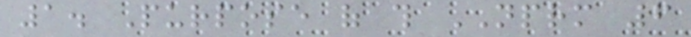1. Purpose of this NPRM 6
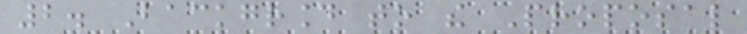2. Background to the Proposal
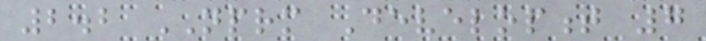2.2 NPRM Development 7
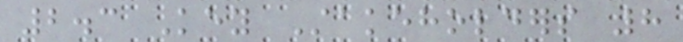2.3 Key Stakeholders 8
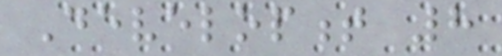Development 8
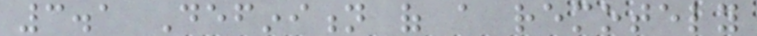3.1 Definition of a remotely
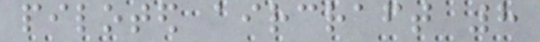piloted aircraft 8
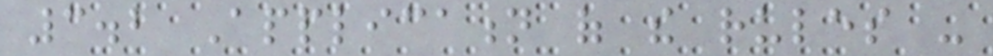3.2 Application of the rules -
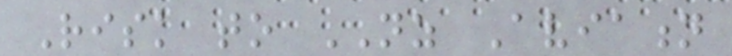Risk to NZ Aviation
